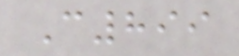C899
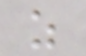z
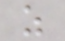z
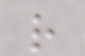r
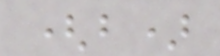(b)
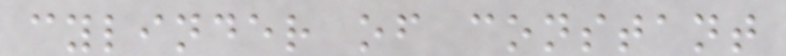cylinder of constant
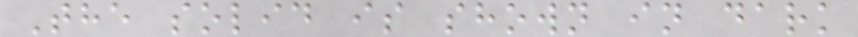The solid is shown in dark
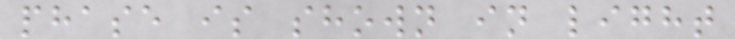phase is shown in light
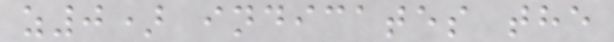z0) indicates the
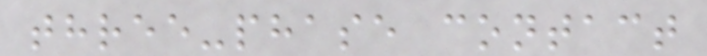three-phase contact
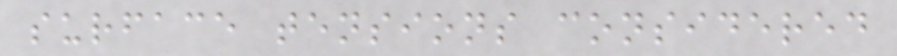surface tensions considered
